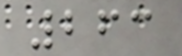263
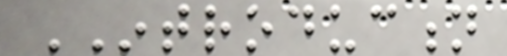INTRODUCTION
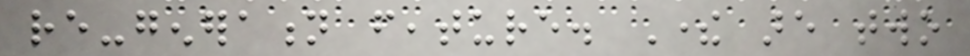re-generation feature. There are two
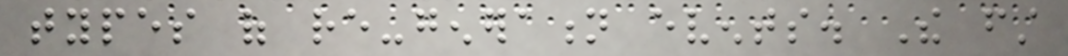types of re-generation events. The first
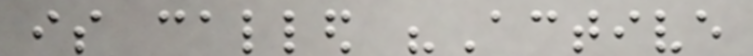is called "Active
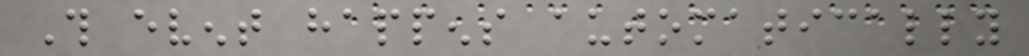This event happens automatically
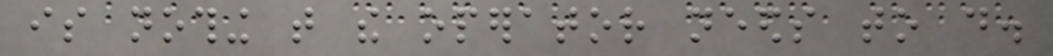is nothing that the operator needs to do.
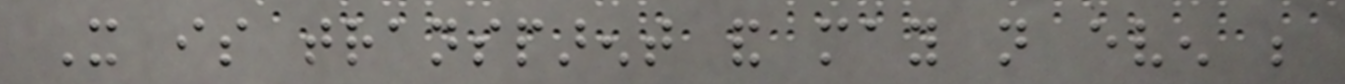It is transparent and may not even be
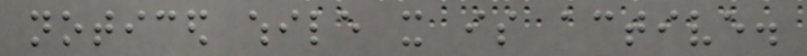noticed while it is active.
